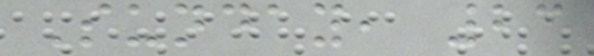Sunday, 23
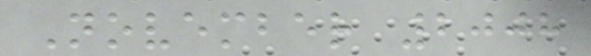November 2008
